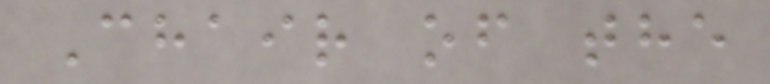Chair of the
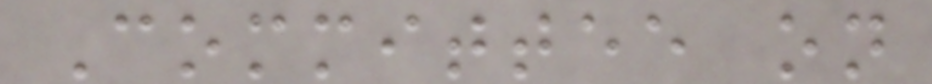Committee on
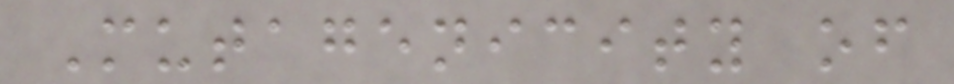Mutagenicity of
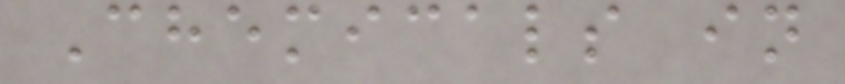Chemicals in
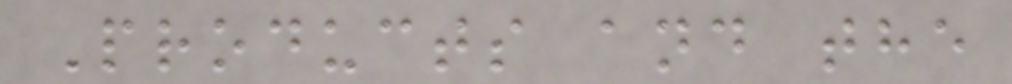Products and the
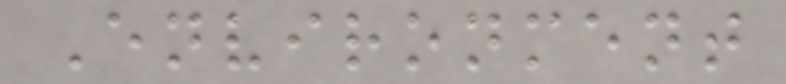Environment
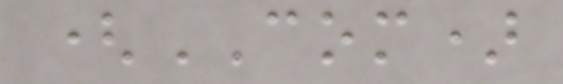(COM)
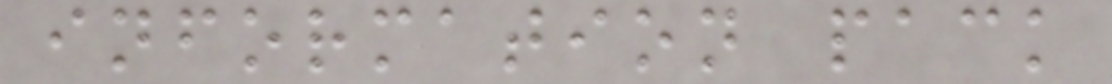information pack
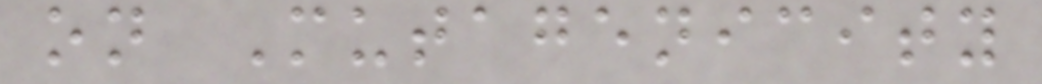on Mutagenicity
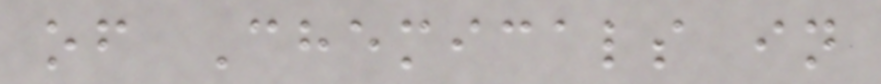of Chemicals in
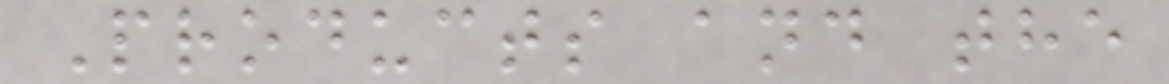Products and the
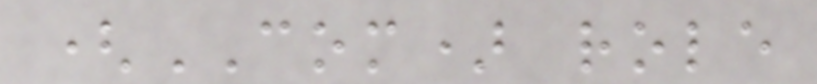(COM) role
